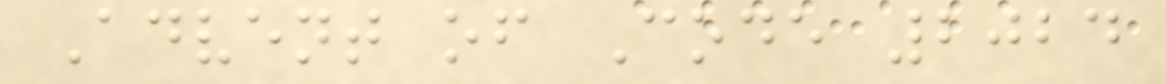Advent of Code 2024
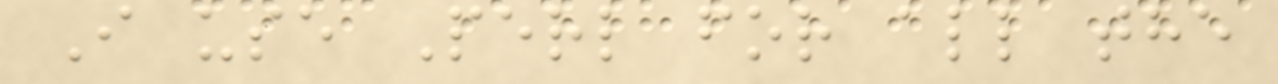I use Perl for all the
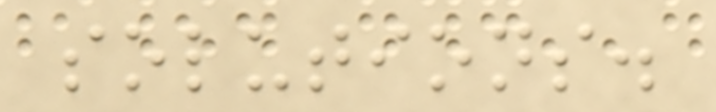solutions.
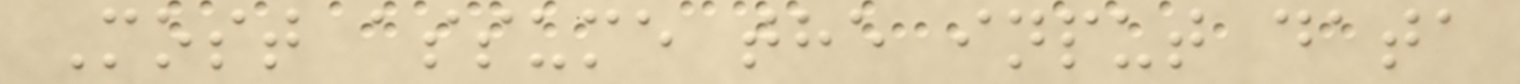Most assume the input data
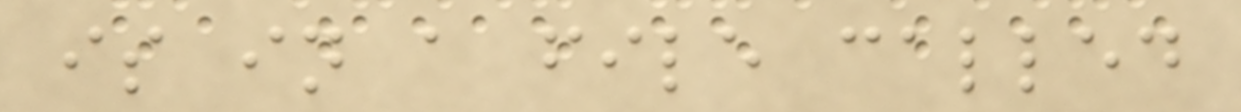is in a file called
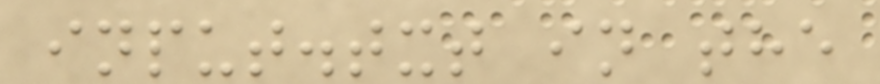input.txt in the
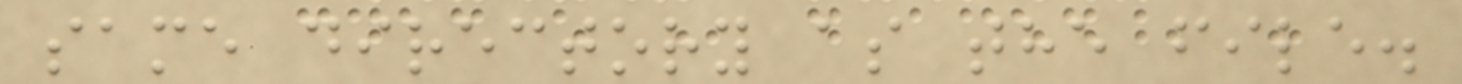same directory as the file.
